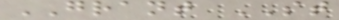GRANT ST
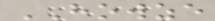HOWZE
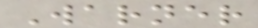Warner
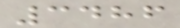3486
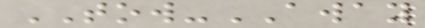TOW-AWAY
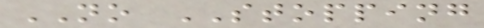NO STOPPING
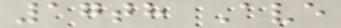17th Ave
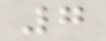7
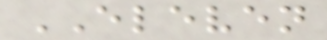ELEVEN
